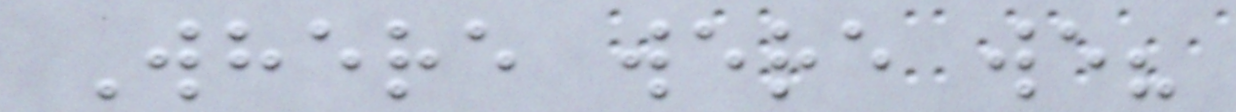Where were we?
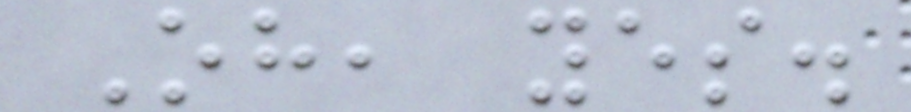Oh, yes.
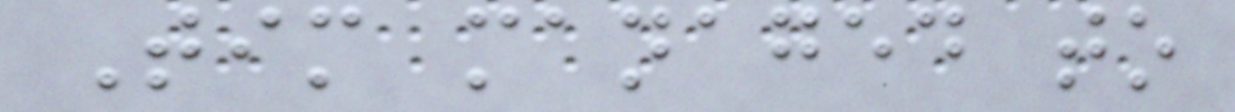Tim managed to
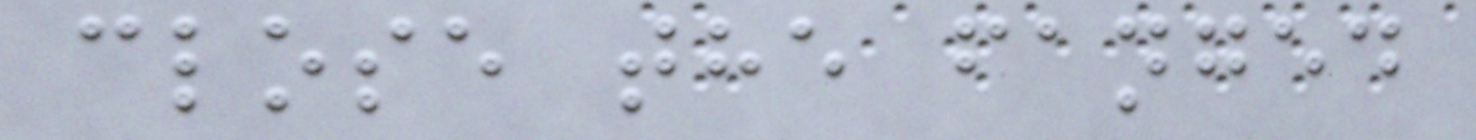close the fanged
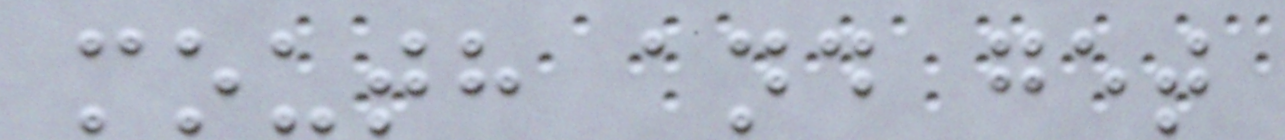mouth and get
